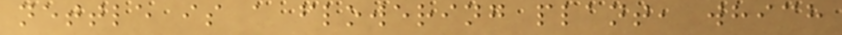nettle is a flowering plant, which
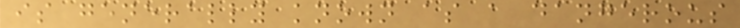is generally known as a dangerous
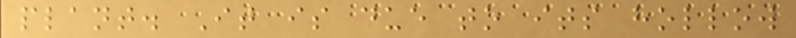plant. It is due to its hollow
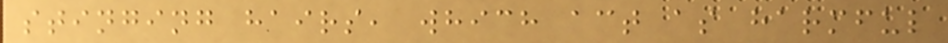stinging hairs, which act as harmful
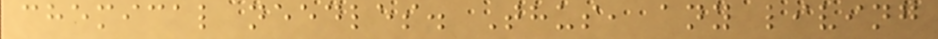chemical needles. Thus, any living
